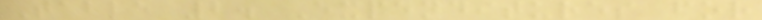Table 2. Expenditures for
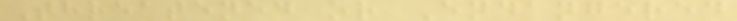Threatened or Endangered
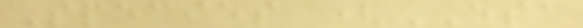Species (ESA
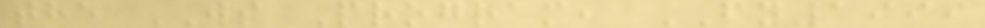the WS Program, FY1999
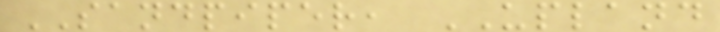SANDPIPER, UPLAND
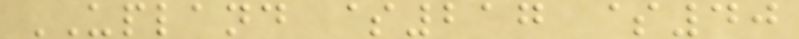UPLAND $217 $40
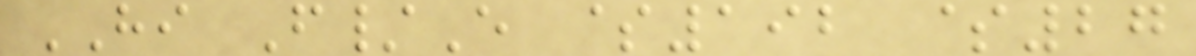HI F/E $192 $27
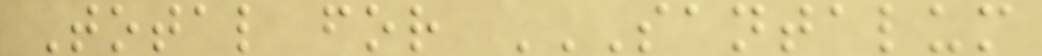Total for SANTALUM
